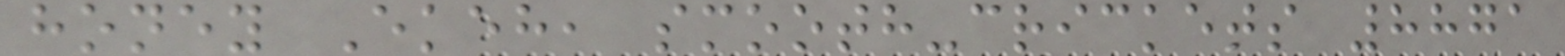honey Ekeh, smooth-crickets 8871
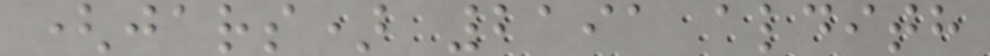(jars) 2191 aldith
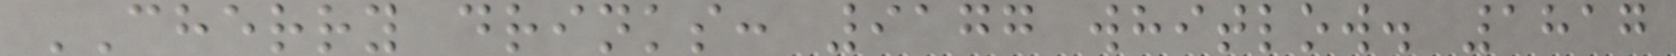CHERRY drinks: 9177 whitlow. 1817
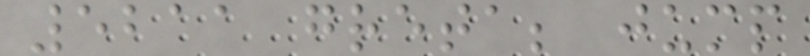5211 greta; jump
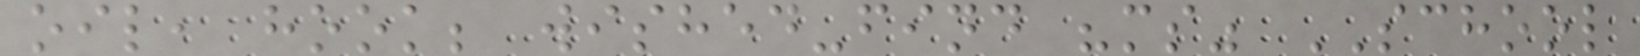oil, hook; wished-find "ms" SCHOOL
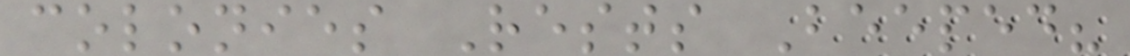colonies Rests Beeped?
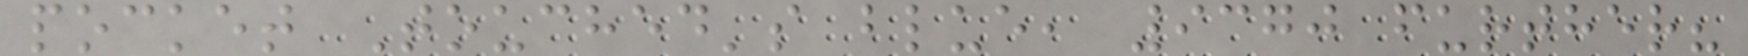pocket Touched's blue, 9370 further?
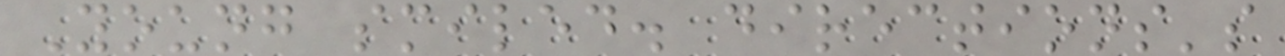Young smiled. directions's
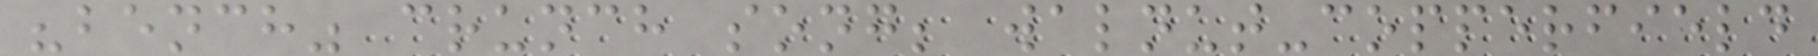"bench" crunch song; walnut-copperfield
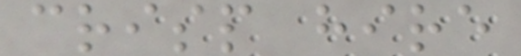crisp hire
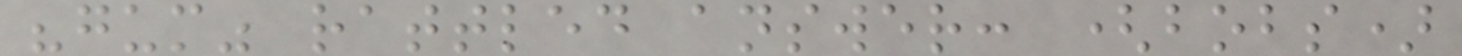"gum" rattled answer: (bobs)
